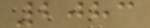2083
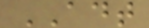ADT
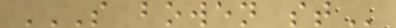S BOWEN ST
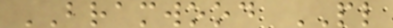BRAMWOOD PL
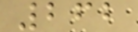262
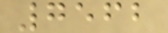7562
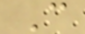C
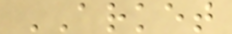ARKET
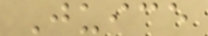Juice
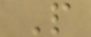P
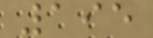195
